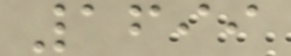1699
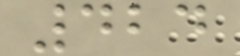424
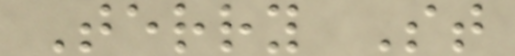Terry St
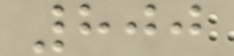800
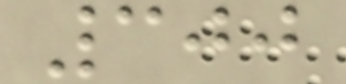300
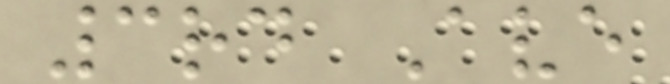3rd Ave
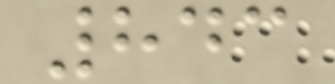843
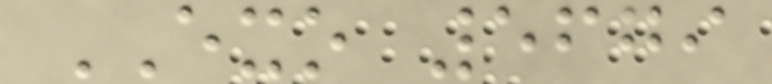EXO 5679
